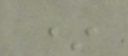*
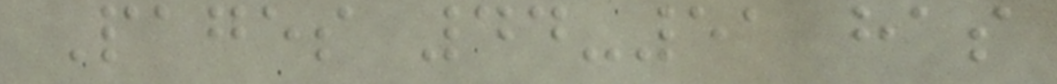Pages 44-51 has
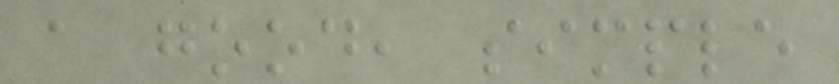a good, simple
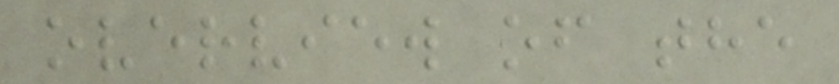overview of the
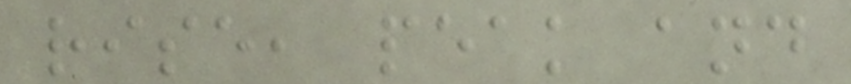rise, peak and
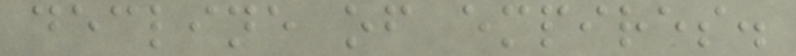decline of empires.
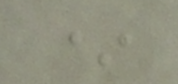*
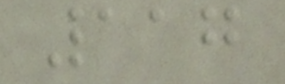117
